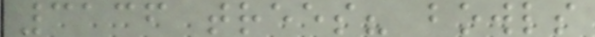3136 trees? bowls
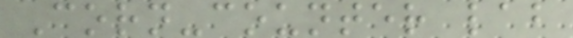Corn-counter lab
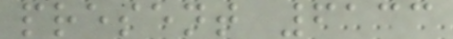present 6133
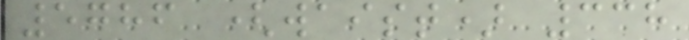5786 (waist) 338
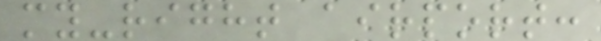my-right airport:
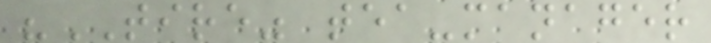"TIRE" tea-manager
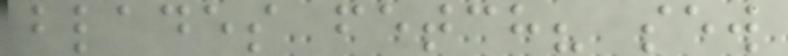blades fetch? sew
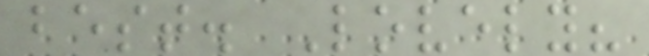best. Lovely?
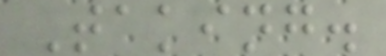Taking.
